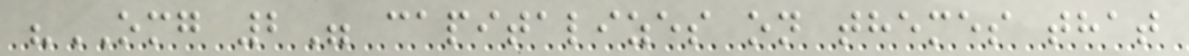"OMG 2" capitalizes on themes that
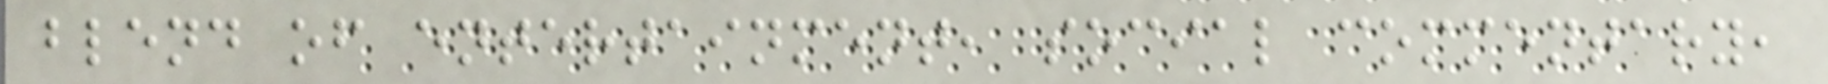blend of entertainment, social commentary,
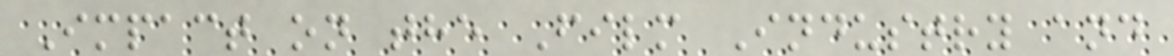Impact on the Film Industry and
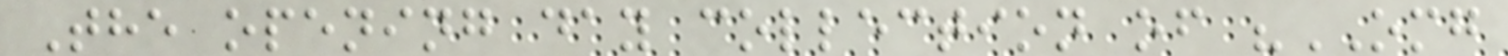The opening day collection of "OMG
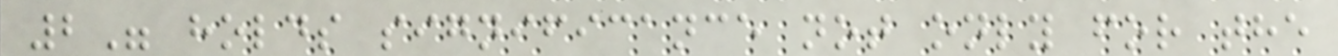2" holds significance not only for the
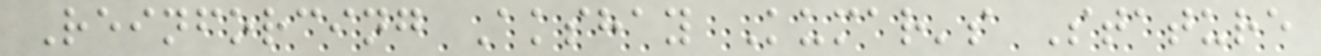Reinforcing Akshay Kumar's Stature
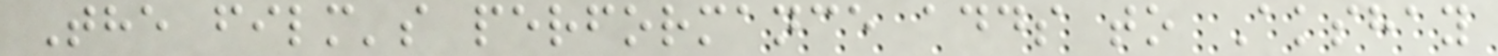The film's performance adds to Akshay
